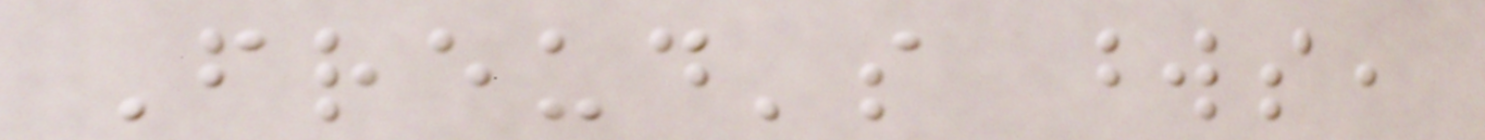Freud's words,
